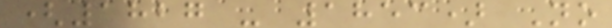(1827 - 1853) No
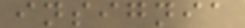insignia
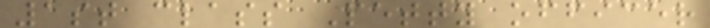1st class Petty officer
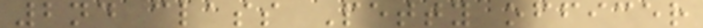2nd class Petty officer
